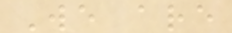We are
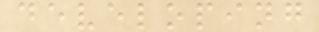developing
